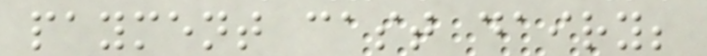payment cast dairy;
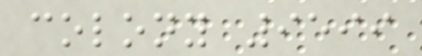colony 9599
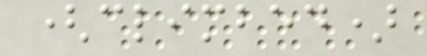(climbed)
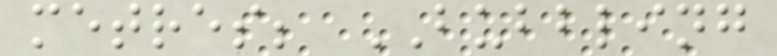metres; BUBBLING
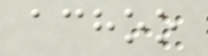achoo
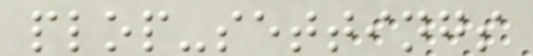plop-settings
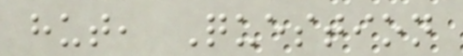hut, Question
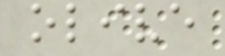olive
